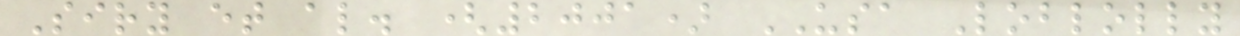Siry et al. (2001) USA Loblolly
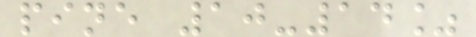pine 10-14%
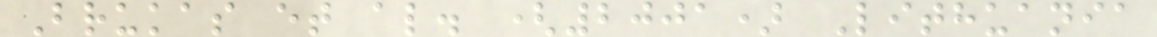Brukas et al. (2001) Lithuania
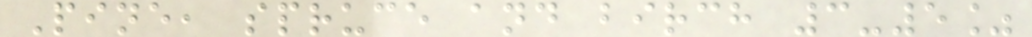Pine, spruce and birch 3-5%
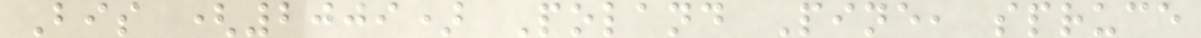Bis (2009) Poland Pine, spruce
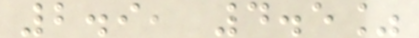2.9, 4.5%
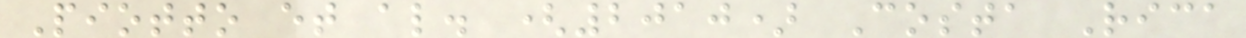Piotto et al. (2010) Costa Rica
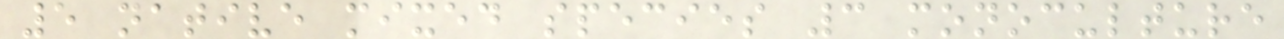5 native mixed species 3 monoculture
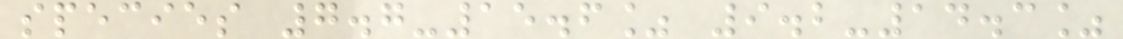species 7.7-15.6% 9.2-14.3%
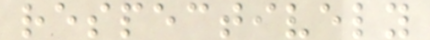respectively
